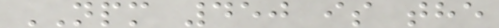NPM 450 is the
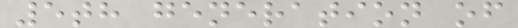5th generation of
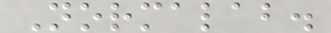Normalab.
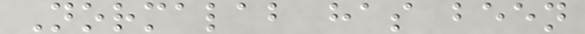Normalab has been
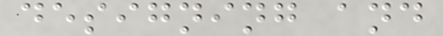designing and
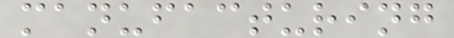manufacturing
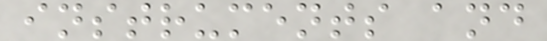instruments and
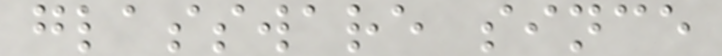glassware since
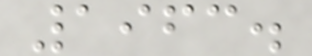1963.
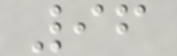96
